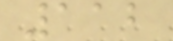112
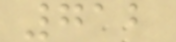712
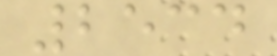2534
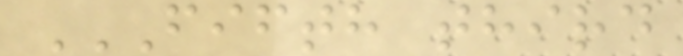FIFTH THIRD
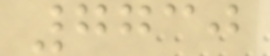7730
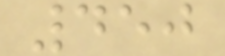450
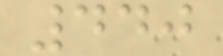440
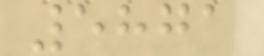5871
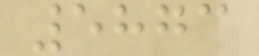5873
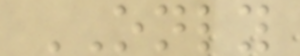ONLY
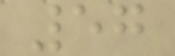57
